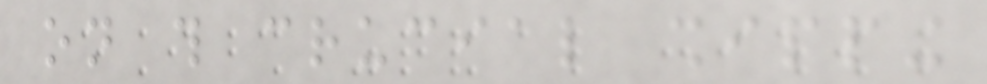on this crucial shipping
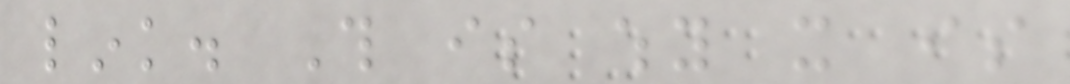link. This is why it is
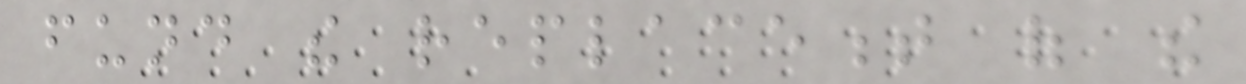fund the replacement of the
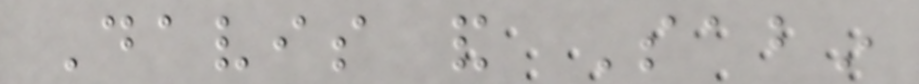Davis and Sabin
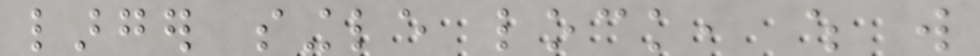larger single lock, which will
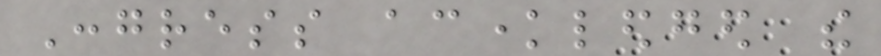Congress acknowledged the
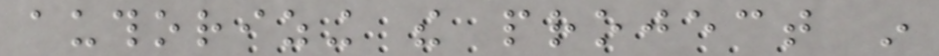authorizing the project in
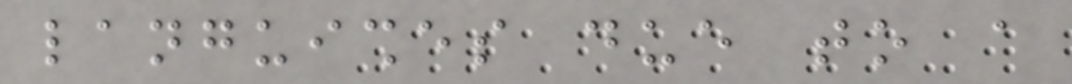languishes due to a
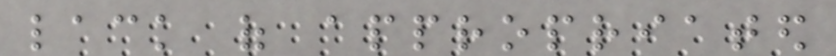lack of appropriated
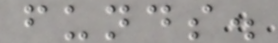funds.
